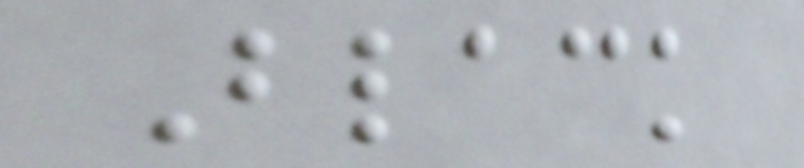Black
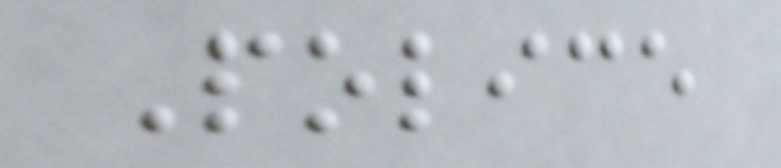Police
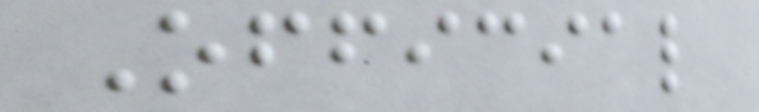Official
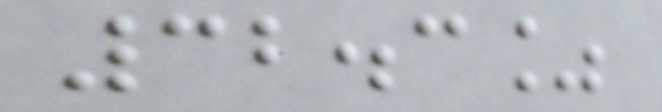32.3%
